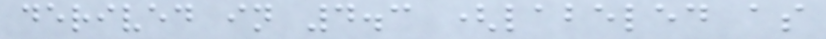derived in 4.3 (labeled as
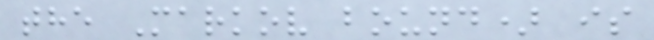the Markov bound) is
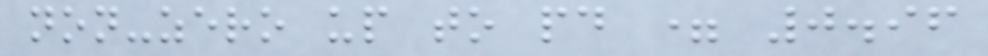non-zero up to pd = 0.96
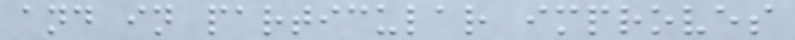and in particular improves
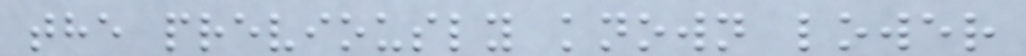the previously known lower
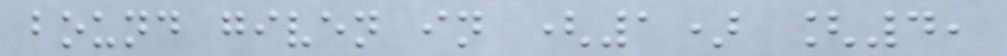bound given in (1) [4,
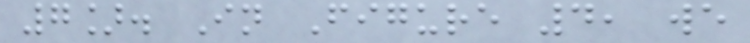7]. In Figure 4, we
